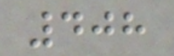408
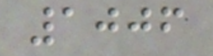1006
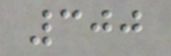300
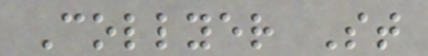Collyer St
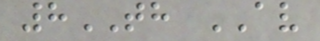8TH AV
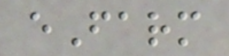eFarm
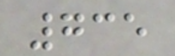735
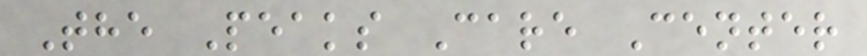The Peaks Care Center
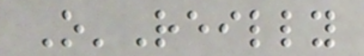O'Reilly
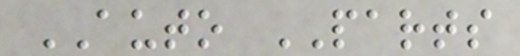AUTO PARTS
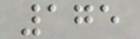175
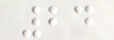24
